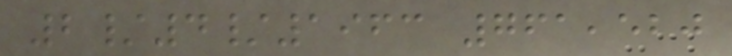2/4/1963 761,520
